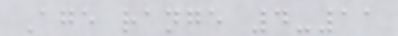Age range 4-11
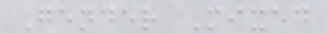Gender Mixed
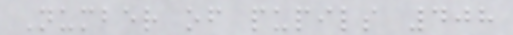Number of pupils 408
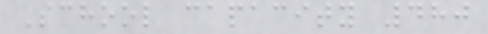School capacity 480
